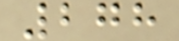278
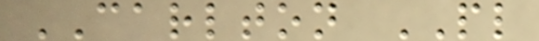CARLTON PL
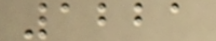1221
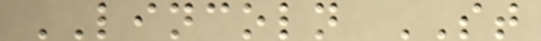LINCOLN ST
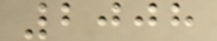2008
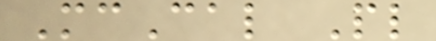McCal Pl
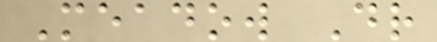Meadow Dr
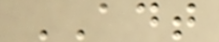ADT
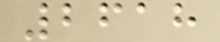2618
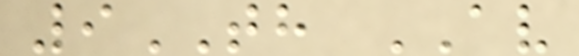9TH AV
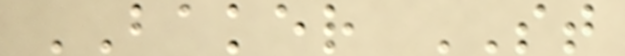BAKER ST
